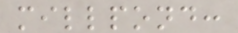millpond:
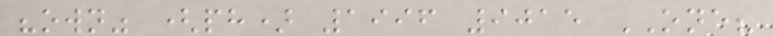"own" (ph) 1996 9015 ONE?
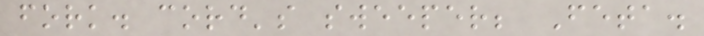fork. cord's sweeper; Feta.
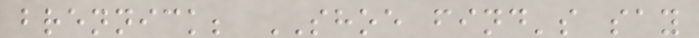brennick; SHOE find's say
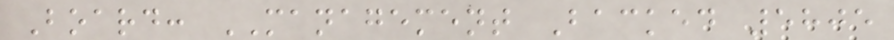Board: MANAGEMENT Backed 5805
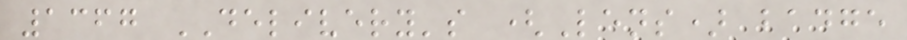1367 DELIVERY's (Lens) badge
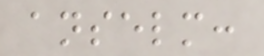anselm:
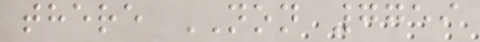there NON 7759
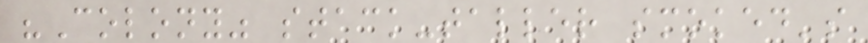"Colony" stack-taller smoked's
